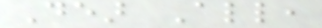Dear All,
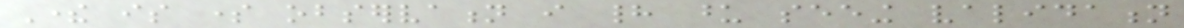There is some observation i had upon seeing validation
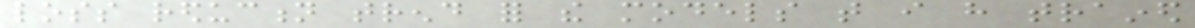loss reduction trend for the models that i have trained
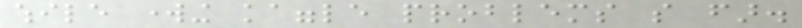while working kaggle problems so far.
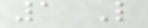1 Like
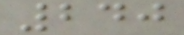240
